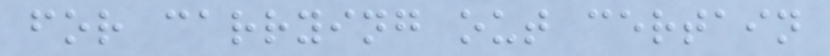for carrying out certain
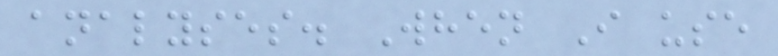analyses. When I use
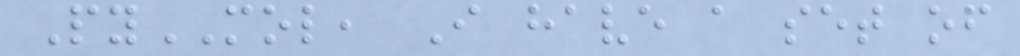PyMOL, I have a set of
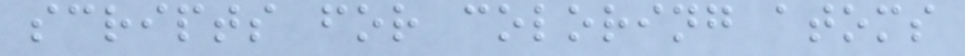scripts for coloring atoms
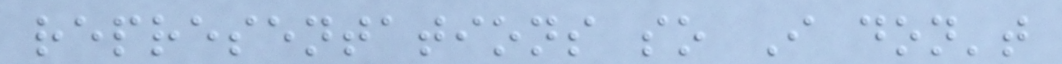representations so I don't
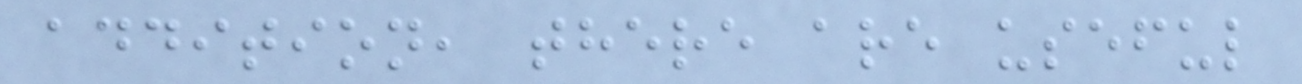addition, there are useful
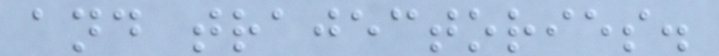and trajectories.
